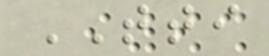TTI
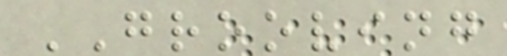GROOVING
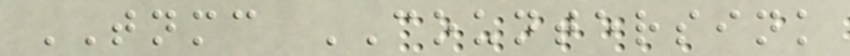TNMC COUNTERSINK
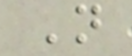N
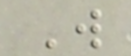W
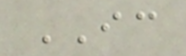IC
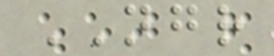NGR
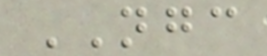NGC
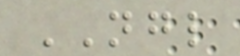NGL
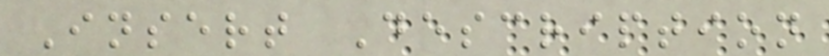Insert Description
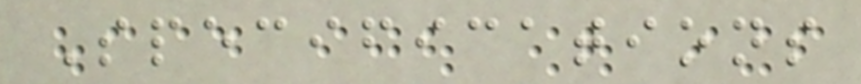Specifications
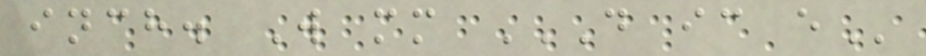inch. W mm D IC E
